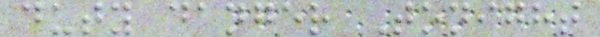duty danger Tonight
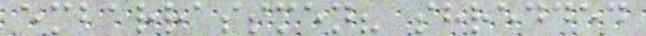embarrassmen? shredded
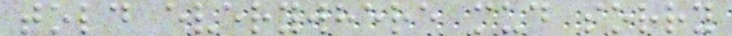told everywhere mud sorry
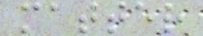matter
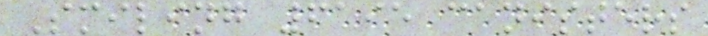Smiling 6195 canisters
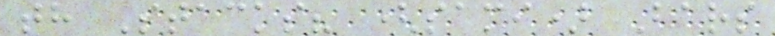th Stacks? (sami) Bars
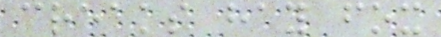creaks hay fox
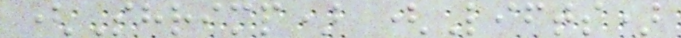(Shrimp) (Lifts)
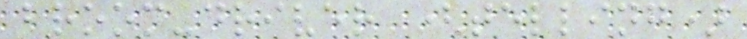broom-driver (telling)
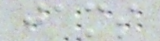jams
